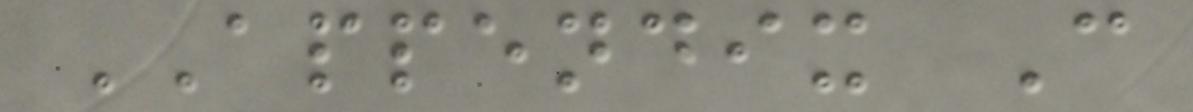APPENDIX C
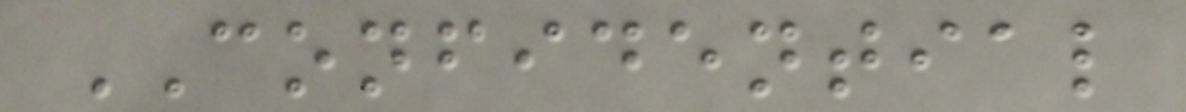CONFIDENTIAL
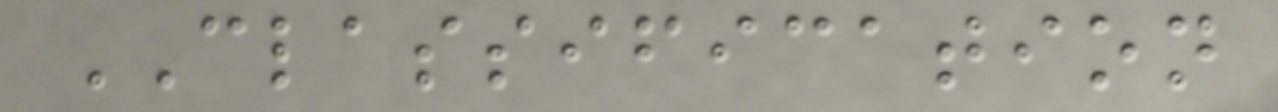CLASSIFICATION
